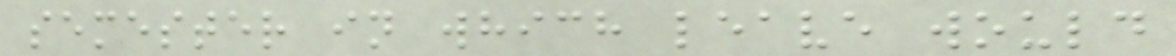semester in which leave would
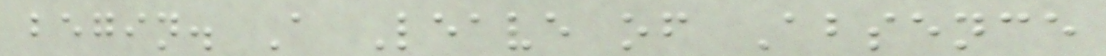begin. A Leave of Absence
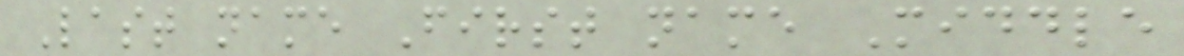Last name First name Middle
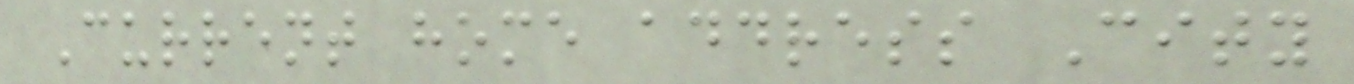Current home address City
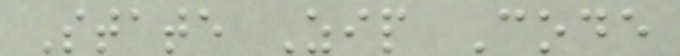State Zip Code
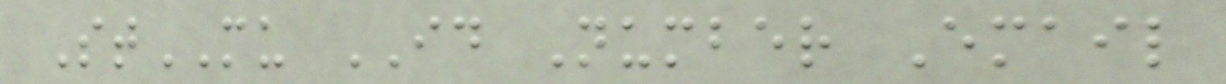StMU ID Number Email
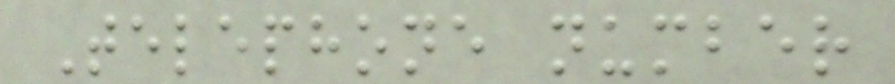Telephone number
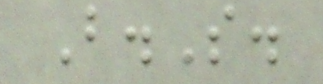B.S.
